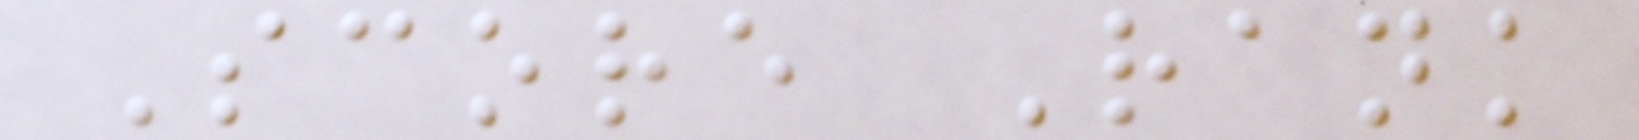Score Rank
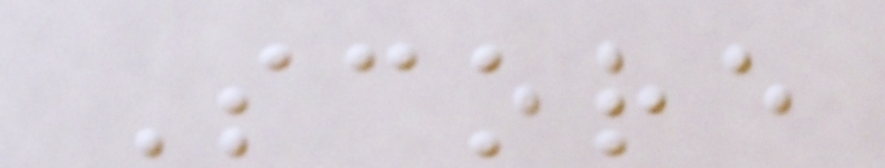Score
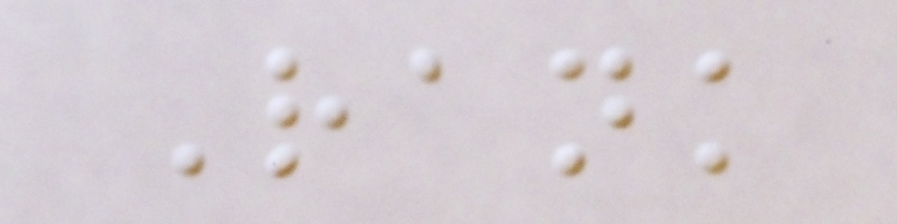Rank
